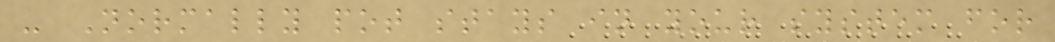- Normally pot stays in your system for
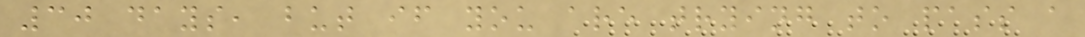30 days, but if you are trying to pass a
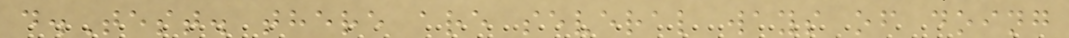d.Test. there are several ways of doing
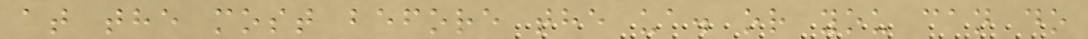at the most before the ua. or you can do
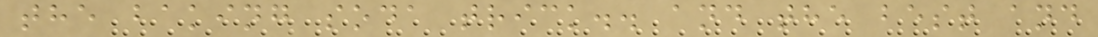the baking soda trick.. and the best and
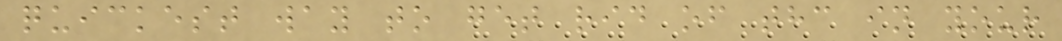quickest way to get rid of thc in your
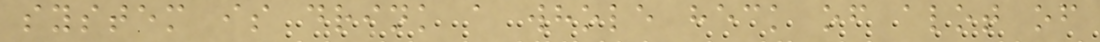system is drink a whole heck of alot of
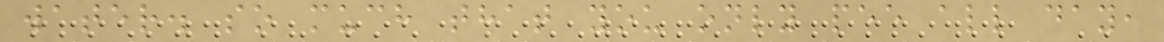water. so much that you only pee all day,
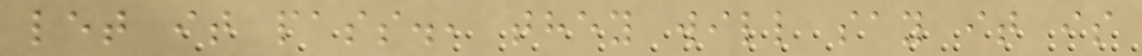let it pass., they will say it is
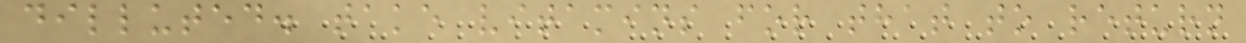dilluted. take vitamins for that to return
